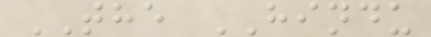THE HINDU
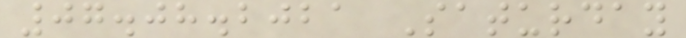07.08.2021 Saturday
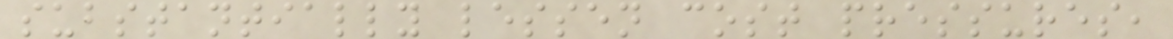substantially lessen cost pressures,
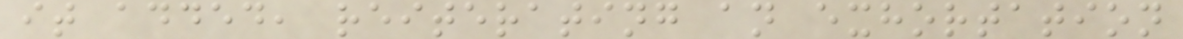it added, reiterating an exhortation
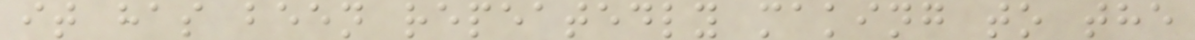it has been repeatedly making to the
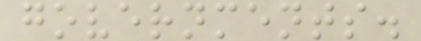governments.
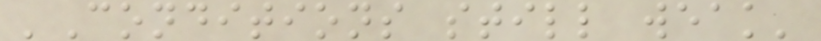'Conditions still weak'
